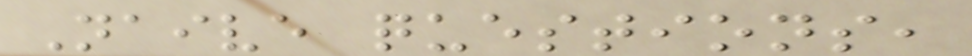Naive questions,
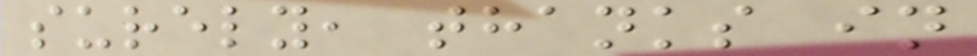surely, thanks in
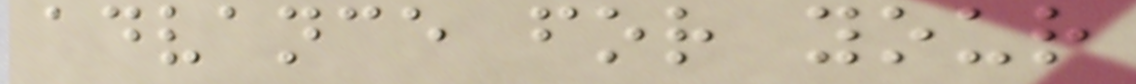advance for your
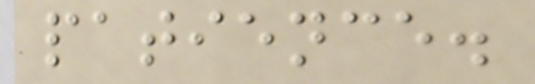patience.
